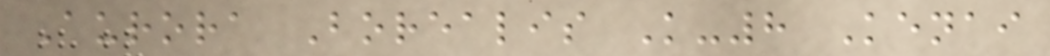Aurora Borealis K-8 Kenai
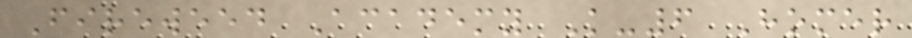Fireweed Academy K-6 Homer
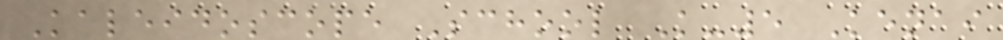Kaleidoscope School K-5 Kenai
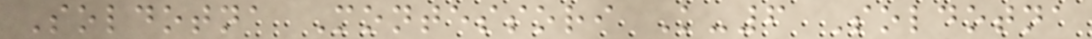Soldotna Montessori K-6 Soldotna
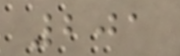201
